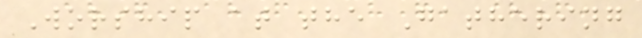Worship at the Gathering
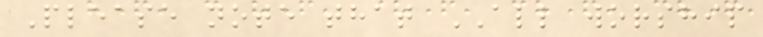Please note that ALL worship
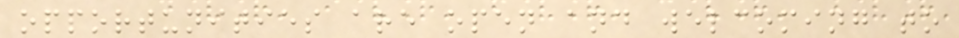opportunities are open and welcoming to
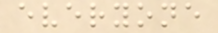everyone
